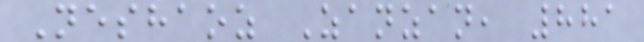Neshaoz Zanzan, 881
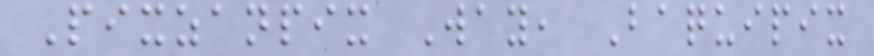Pixzanpix Way, Baquipix
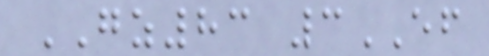GZ83 3EF
